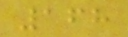168
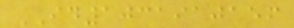ID1031910156
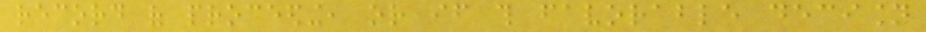record of proceeding, or if this favorable decision
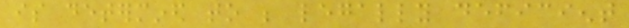is determined to be legally deficient
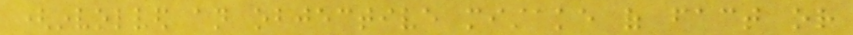(involved an objective mistake of fact or
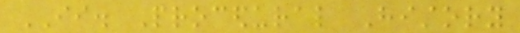II. Procedural History
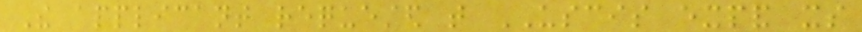The applicant requested that USCIS expand its
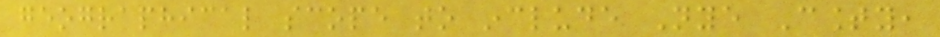geographical scope to include Nye County,
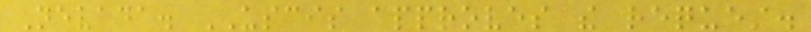Nevada. USCIS approves the request.
